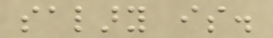salary is.
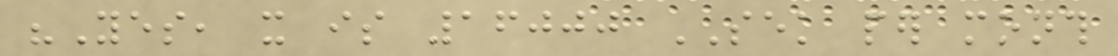"Yes, it is 16000 SEK per month
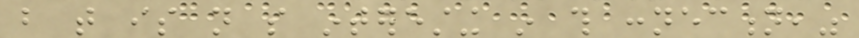but that is not so interesting in this connection,"
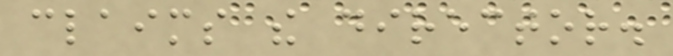claims the director.
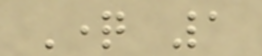Question 1
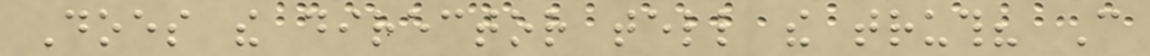Does the director tell the truth? Can
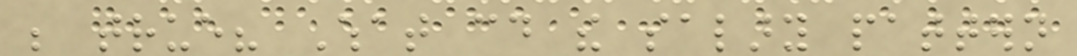be true? What could the salary pattern
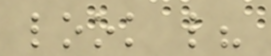look like?
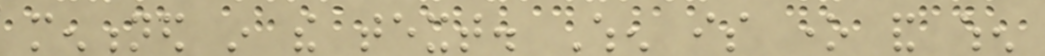mentioned in the text. When is one and when
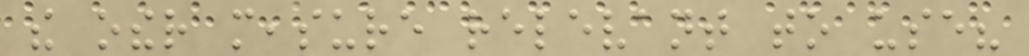the other measure relevant to use?
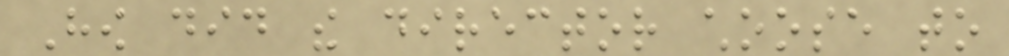How did the director choose to
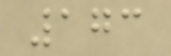173
